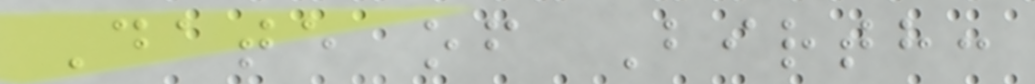Date of Birth:
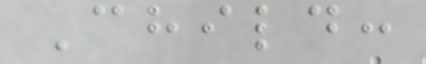Child:
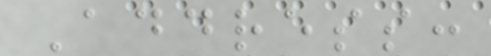Address:
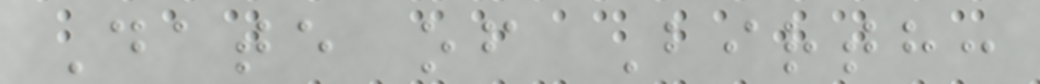Date of Birth:
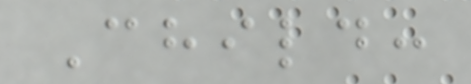Child:
